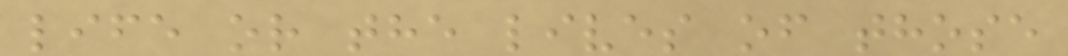life or the lives of those
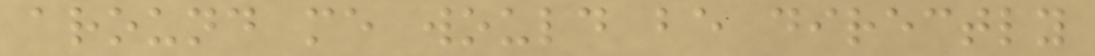around me would be directly
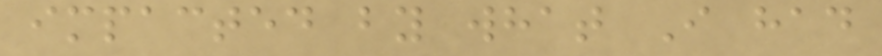impacted by what I had
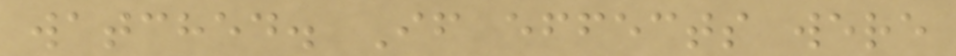watched. If effects were
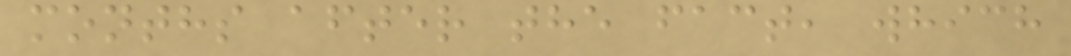months after the fact, which
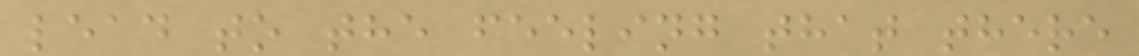lead to the feeling that there
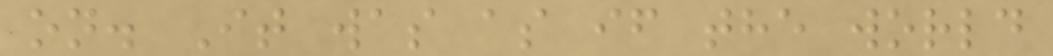on. It was as if the world
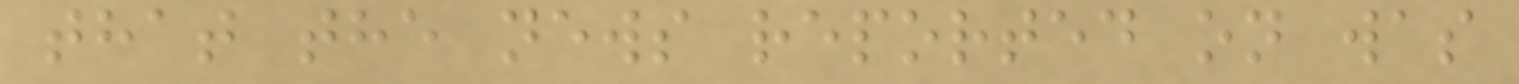that the news reported on was
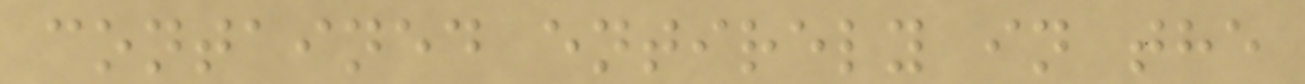contained entirely in the
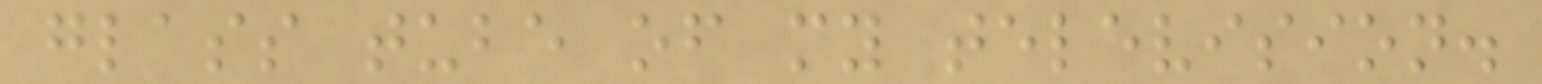glass tube of my television.
